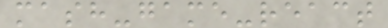mash-game-react
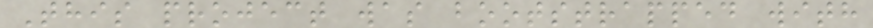This project was bootstrapped with
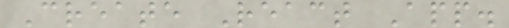Create React App.
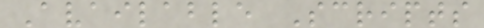Available Scripts
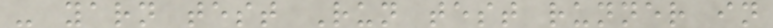- yarn test Run test runner in
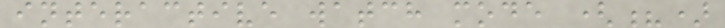interactive watch mode (?)
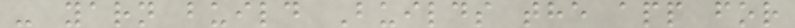- yarn build Builds the app for
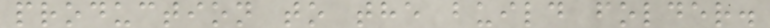production to the build folder.
